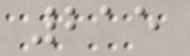215
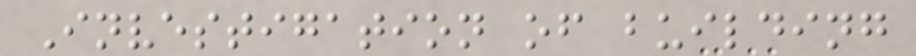Investigation of building
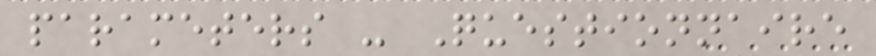parameters - Questionnaire
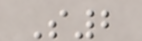S2
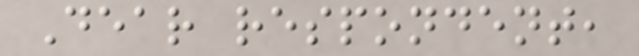Dear respondent,
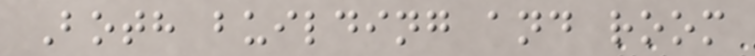Both building and room
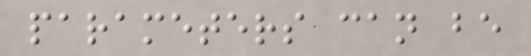parameters can be
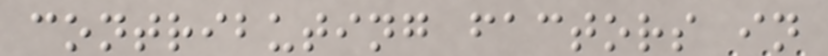contributing factors in
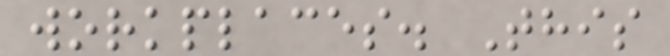workplaces. This
